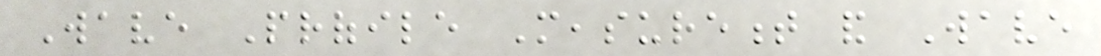Wave Profile Measurement and Wave
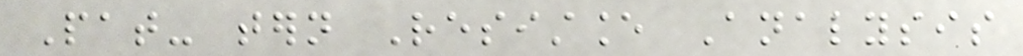Pat- tern Resistance Analysis
